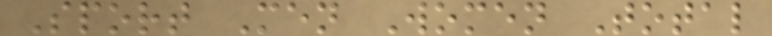Sport Men Women Total
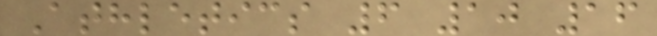Athletics 6 10 16
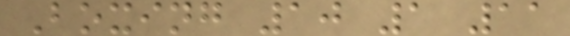Boxing 10 1 11
